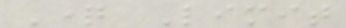Question Limit
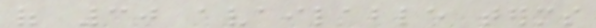of 30 available terms
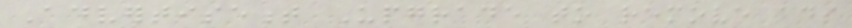Advertisement Upgrade to remove ads
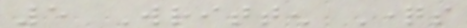5 Written Questions
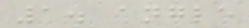1. angle
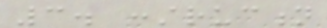3. construction
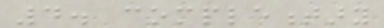4. complementary
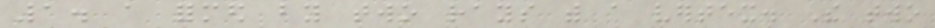1. a formed by two rays with a vertex. The two
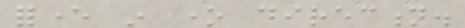forever in one direction.
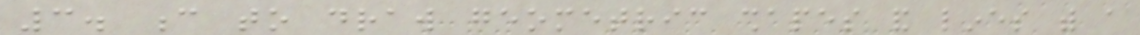3. c to draw geometric shapes and lines with a
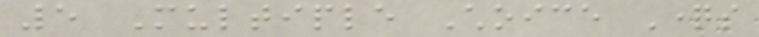5 Multiple Choice Questions
